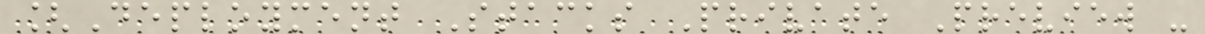[Deployment Stacks Private Preview -
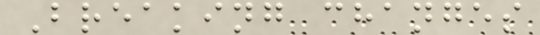Breaking changes
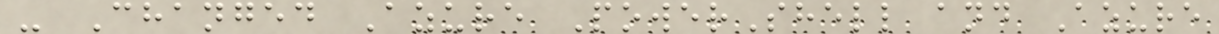- Changed Azure PowerShell and Azure
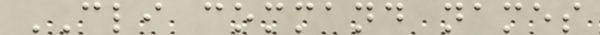CLI command names
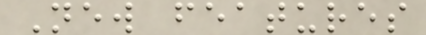New features
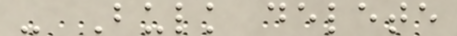- Bulk delete
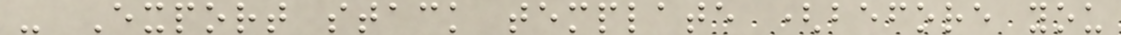- Export stack template (before you
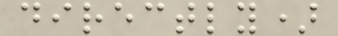directly)
